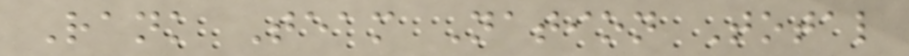Rank Team Nation Total
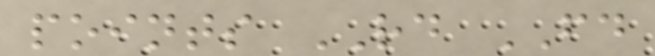points RD FD
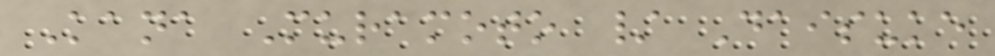Kana Muramoto / Daisuke
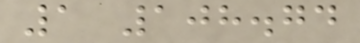1 108.74
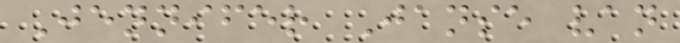Jennifer Janse van
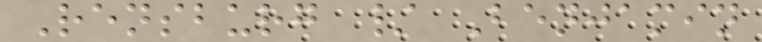Rensburg / Benjamin
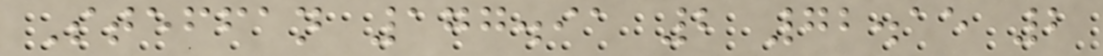Steffan 177.91 2 72.15 2
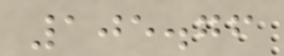105.76
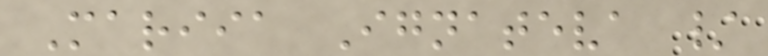Mariia Ignateva /
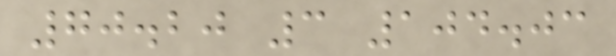70.20 3 104.03
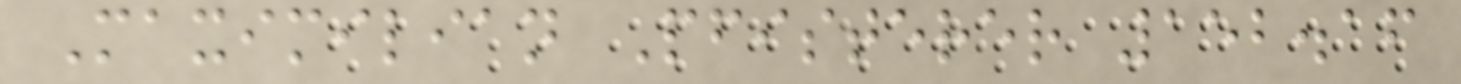Maximilian Pfisterer 152.16
